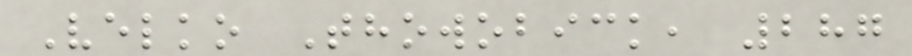Velko Thowobick, 287
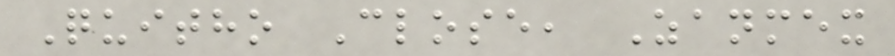Quitho Close, Zanmex
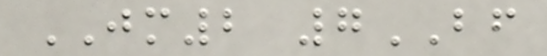JM2 7BF
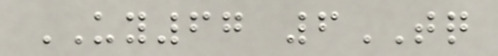UY67 6TQ
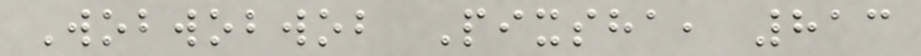Wobwobwob Pixsha, 813
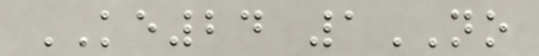KE24 1NO
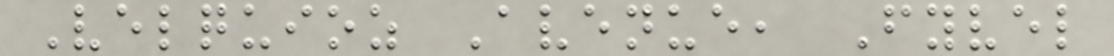Velquioz Avenue, Fyvel
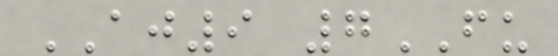AJ9 7FU
